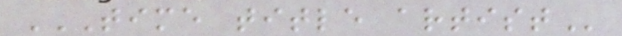TIME TITLE ARTIST
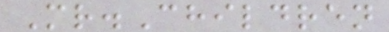Mr.Children
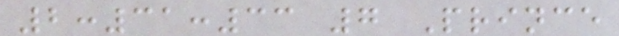2:31:33 7 Prince
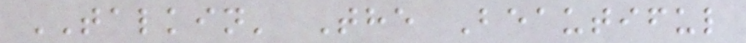TALKIN' The Beautiful
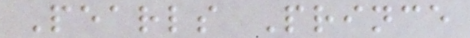Pearls Prince
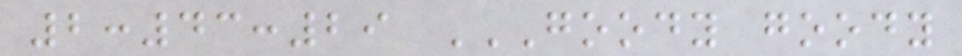2:43:29 GOODY GOODY
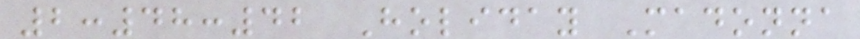2:48:42 Holiday Madonna
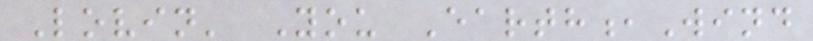Lovin' You Earth,Wind
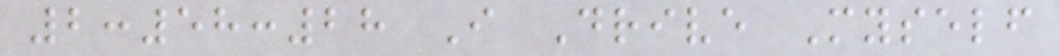2:58:28 I Drive Myself
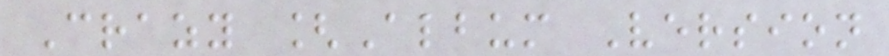Crazy [Album Version
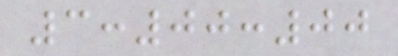3:00:00
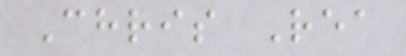Chris Rea
